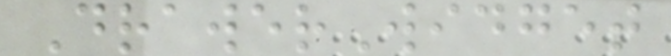DrawerWidget
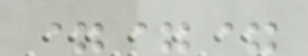===
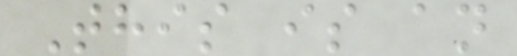This is an
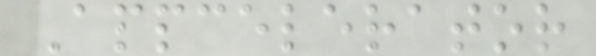Appcelerator
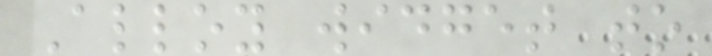Alloy widget to
